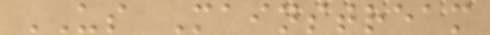US Mainstream
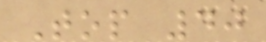Top 40
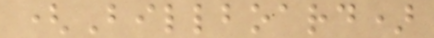(Billboard)
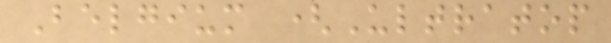Belgium (Ultratop
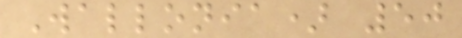Wallonia) 50
